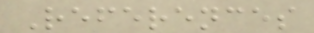References
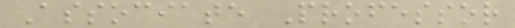Associate Professor
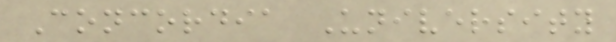Concordia University
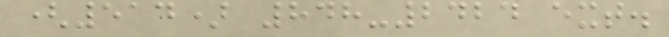(514) 848-2424 ext.
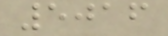5016
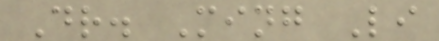Dr. Ming Li
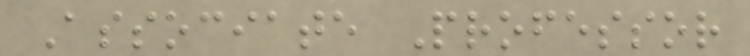Associate Professor
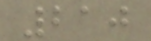210
